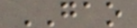GAO
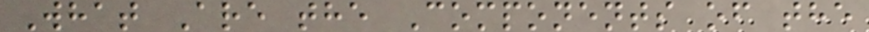What Are the Components of the
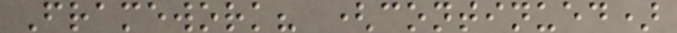Framework? (continued)
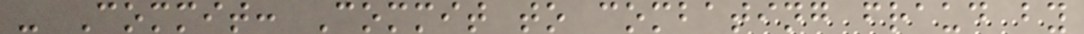- Commit: Commit to combating fraud by
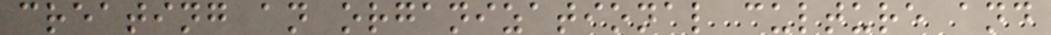creating an organizational culture and
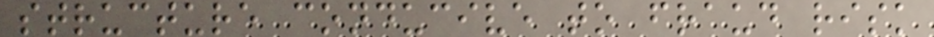structure conducive to fraud risk
